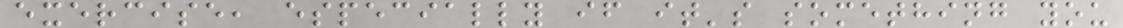exercise, especially if it's something you
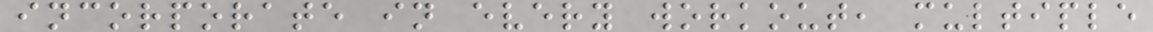incorporate in every workout, multiple
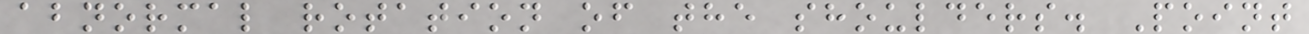abnormal rotation of the shoulders. Point
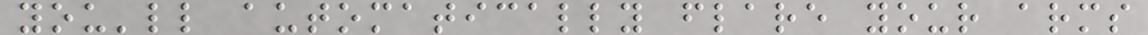you'll automatically flare your arms
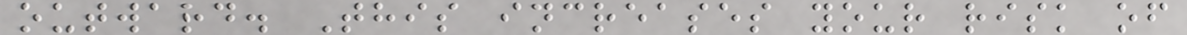outward. This increases your risk of
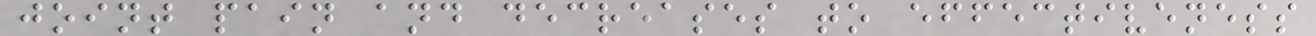joint pain and decreases to effectiveness
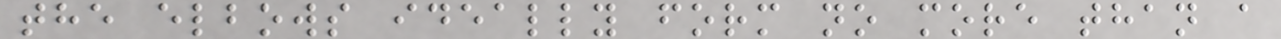the elbows ideally form no more than a
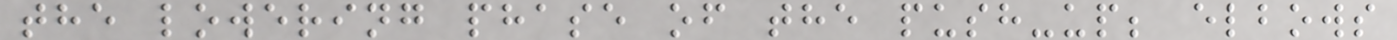the lowering phase of the push-up; elbows
